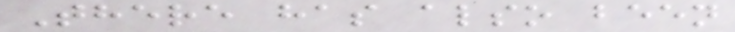There has also been
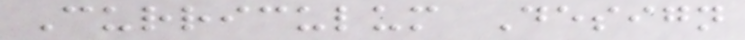Curriculum Design
